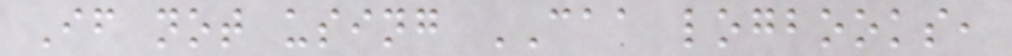If not using CAA logbooks,
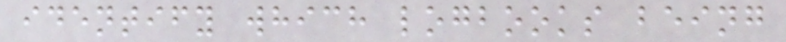identify which logbooks being
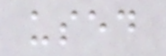used
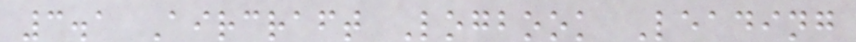3.1 Aircraft Logbook Leading
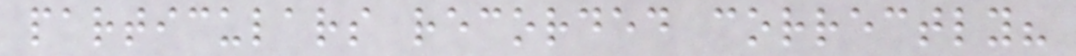particulars recorded correctly?
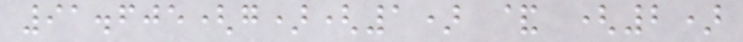91.605(g)(1) & (2)
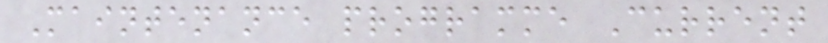Maintenance programme Current
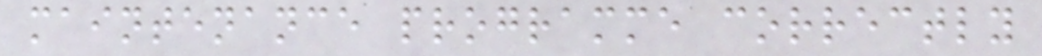maintenance programme correctly
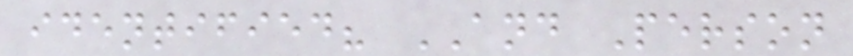identified? AND Person
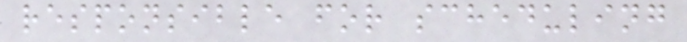responsible for scheduling
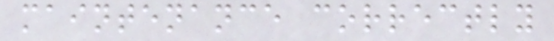maintenance correctly
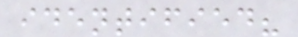identified?
